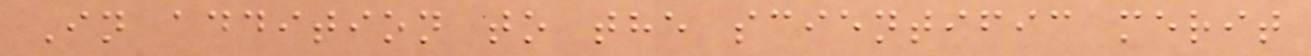In addition to the scientific merit
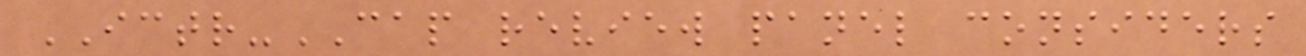ICTR-CAP review panel considers
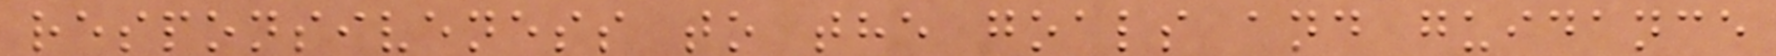responsiveness to the goals and guidance
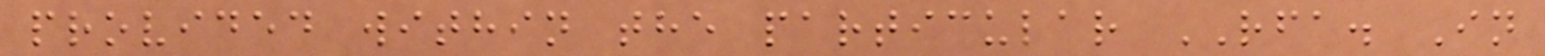provided within the particular RFA. In
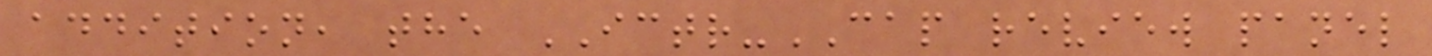addition, the ICTR-CAP review panel
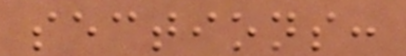sections:
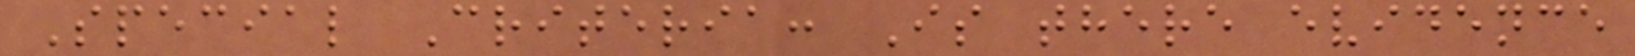Special Criteria: Is there evidence
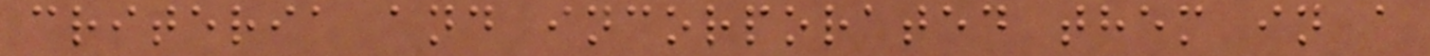criteria and incorporated them in a
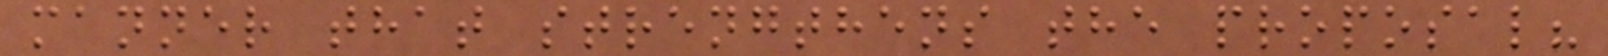manner that strengthens the proposal?
